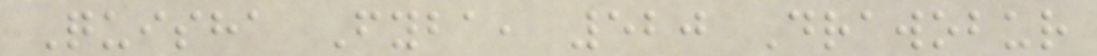Quisha Fyba, 520 Drawobur
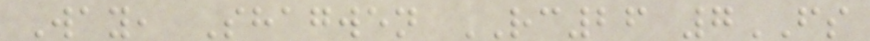Way, Shagwen RC26 7FS
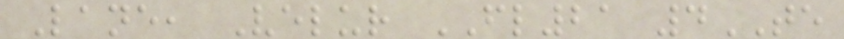Lane, Velur FL21 4TE
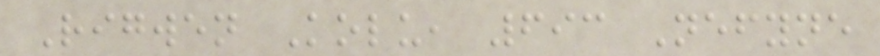Rigwen Kolu, 693 Nefyne
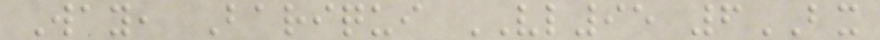Way, Bariqui VL95 6BX
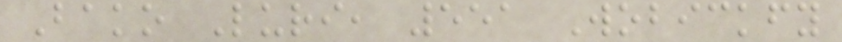Bako Luri, 551 Wobickfy
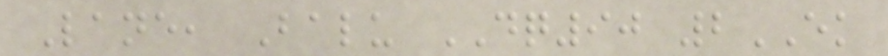Lane, Balu DQ90 2EK
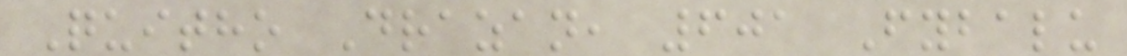Quitho Drazan, 601 Fybalu
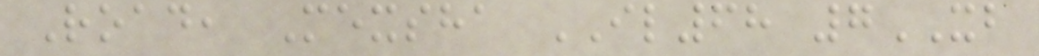Road, Mexsha IL68 7XB
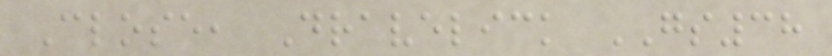Close, Dravelick GS38
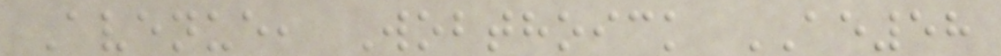Avenue, Wobthoick AE58
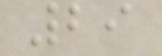29
